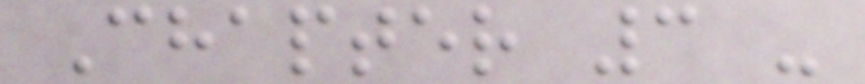Chapter 3 -
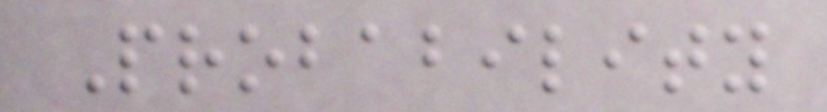Probability
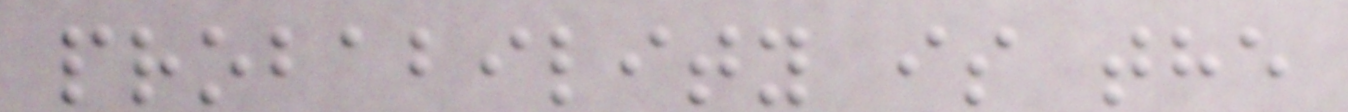probability is the
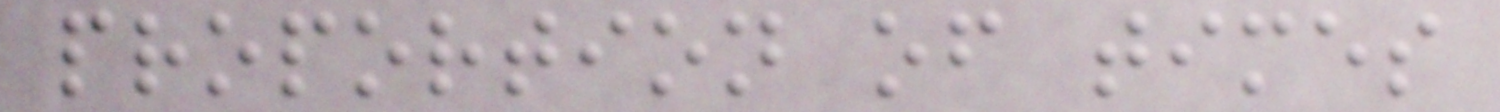proportion of times
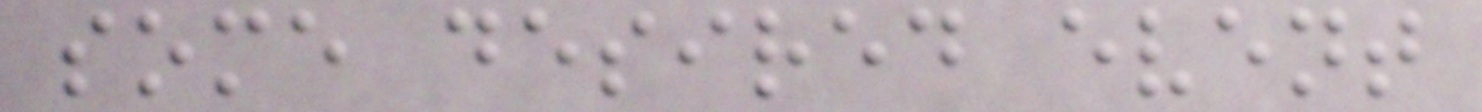some desired event
